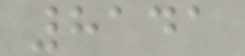8141
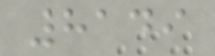8149
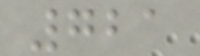721
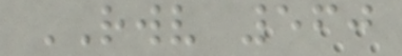RWV 560
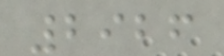2926
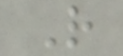R
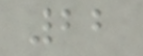22
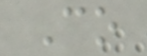Co
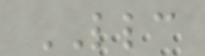LLC
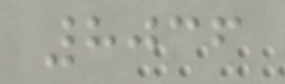8036
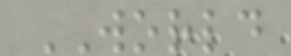WORLD
